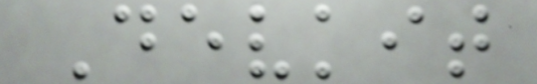Devkit
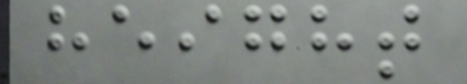height
